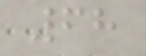68
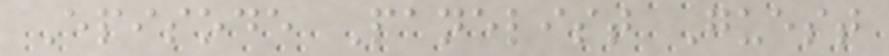Episode Panelist Guest
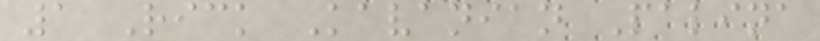1 Rick Kavanian Palina
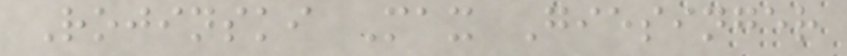Rojinski Max Giesinger
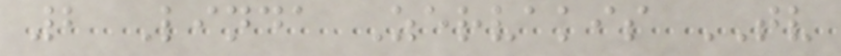2 Linda Zervakis TV
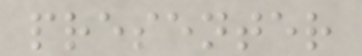presenter
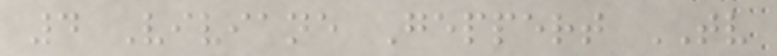4 Viviane Geppert TV
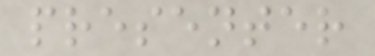presenter
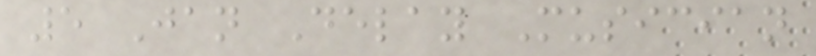5 Jan Delay Musician
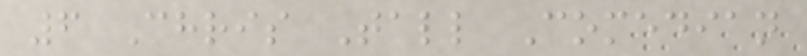6 Chris Tall Comedian
